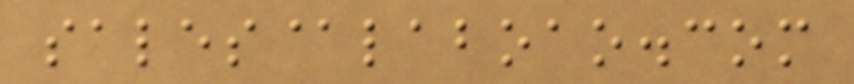sales@laboao.com
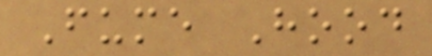Fume Hood
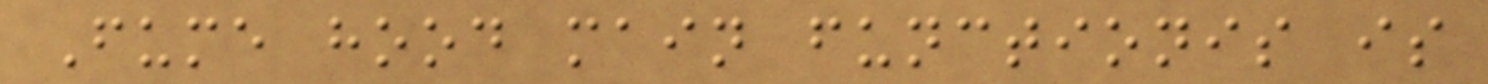Fume hood main functionis is
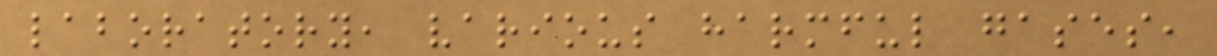laboratory, various harmful gases,
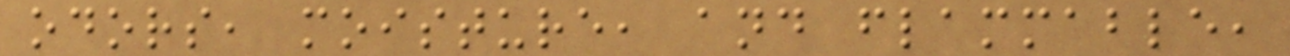odors, moisture, and flammable,
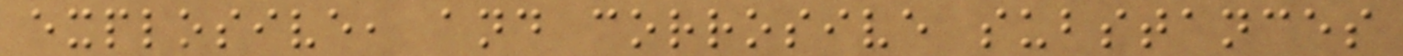explosive, and corrosive substances
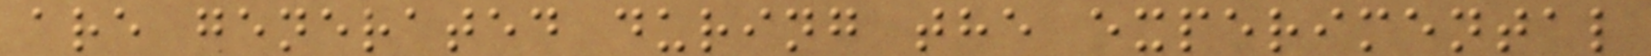are generated during the experimental
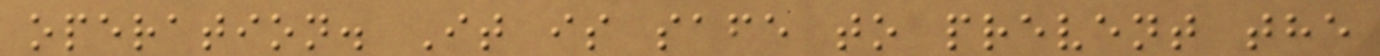operation. It is safe to prevent the
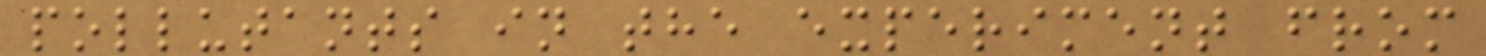pollutants in the experiment from
